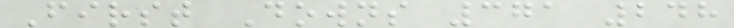First Downs 371 248
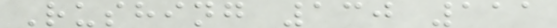Rushing 130 111
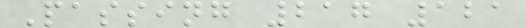Passing 217 121
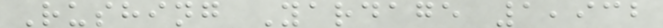Rushing Yardage 1,932
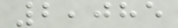2,085
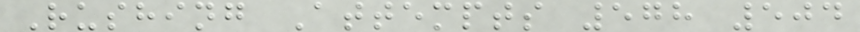Rushing Attempts 578 504
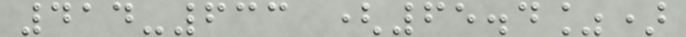414-633 (65.4%)
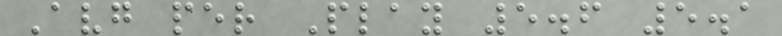Avg per Play 5.6 5.1
